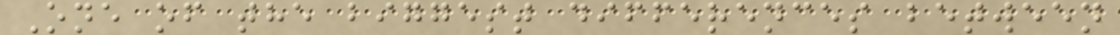One of the biggest differences between
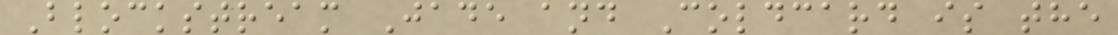Blockstream Jade and Coldcard is the
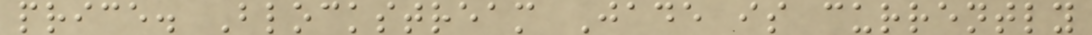price. Blockstream Jade is currently
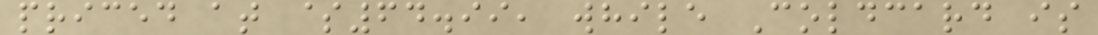priced at $64.99, while Coldcard is
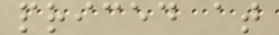priced at
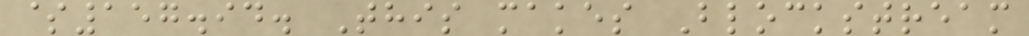$157.94. This makes Blockstream
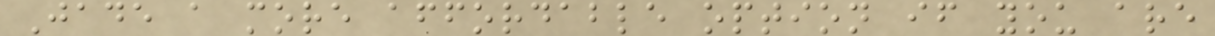Jade a more affordable option if you are
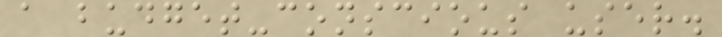a budget-conscious user.
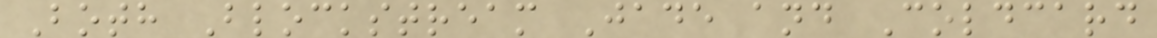Both Blockstream Jade and Coldcard
